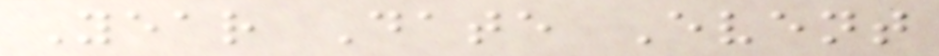Year Date Event
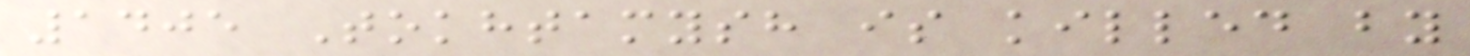1405 Tokhtamysh is killed by
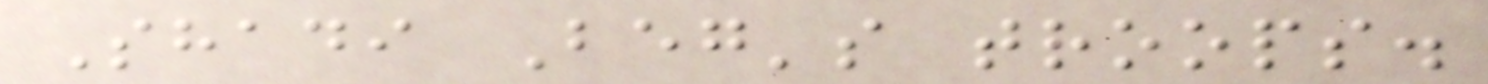Shadi Beg's troops.
